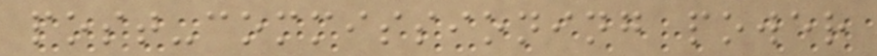post-commissioning power
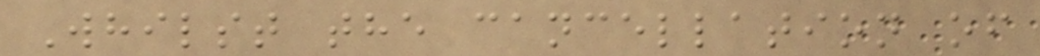Whilst the cancellation of
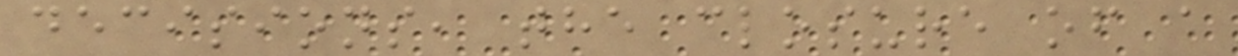decisions, the closure of a
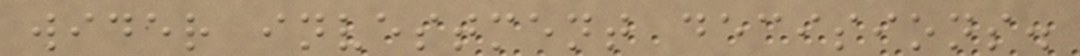wider investment decisions.
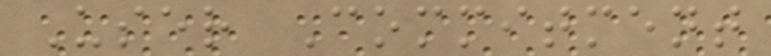User Commitment
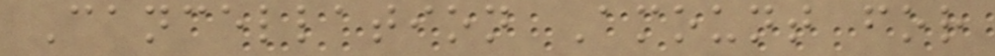Cancellation Amount for
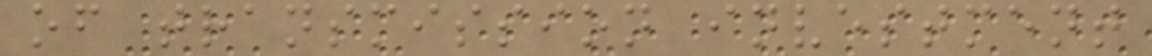of transmission investment
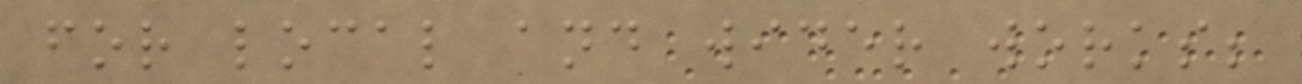for local and wider works;
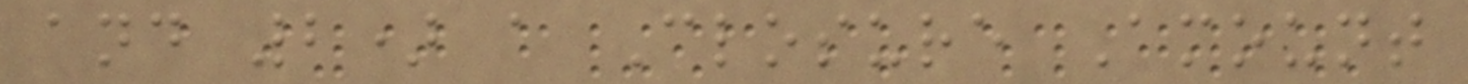and 2) a Closure Amount
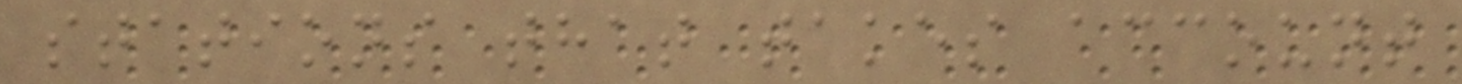stations that takes account
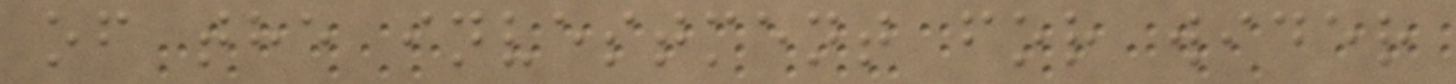of the investment for wider
